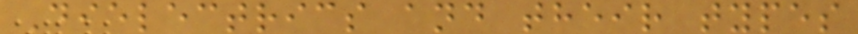Dielectrics and their types
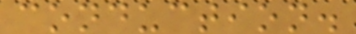conduction.
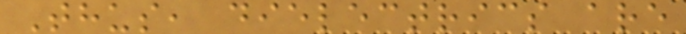Thus, dielectrics are
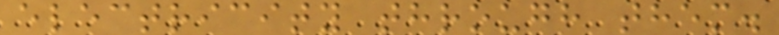electricity through them.
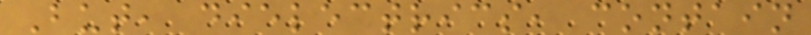But, dielectrics, contain
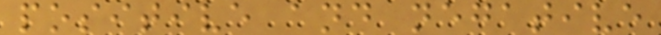positive and negative
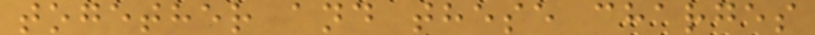together and these charges
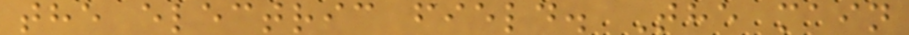the electric field. The main
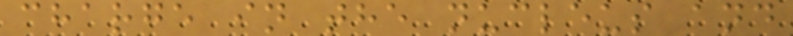charge in the nucleus and
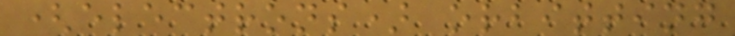(electrons) orbitting
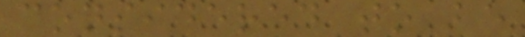considered to be
